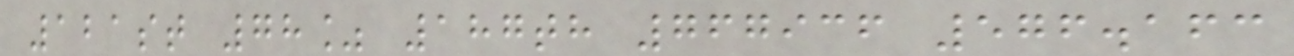121st 78% 187th 767936 576.163
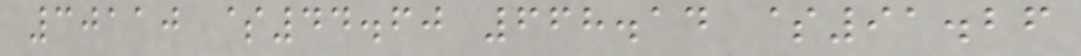30110 $44.60 668.14 $91.26
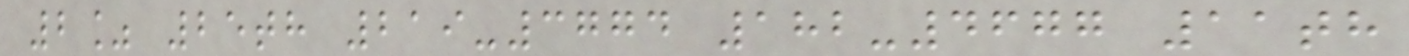2% 25th 219-3774 182-4677 11th
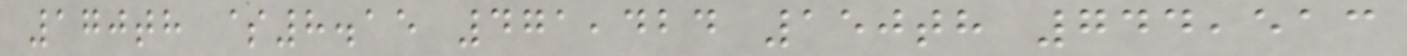170th $8.15 471,424 150th 744,513
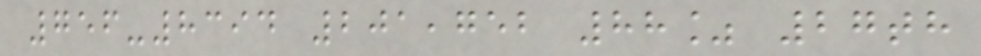756-8394 201,752 88% 27th
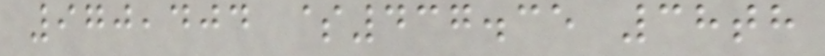970,404 $437.35 38th
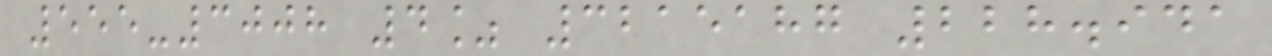555-3008 4% 3215187 228.941
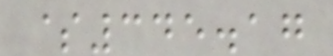$345.17
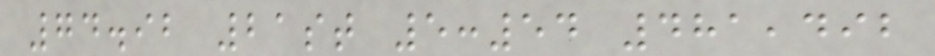74.92 21st 5:54 481,492
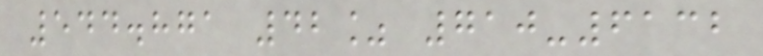544.871 42% 710-6132
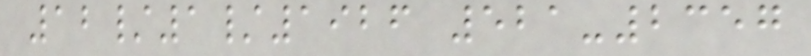12/1/1926 521-2357
